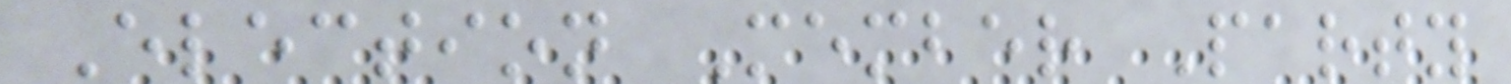Election Member Party
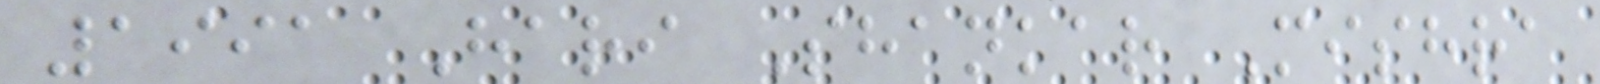1991 Hari Shankar Mishra
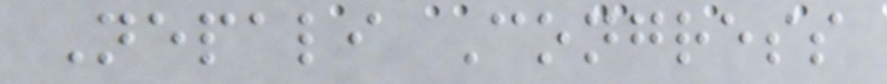Nepali Congress
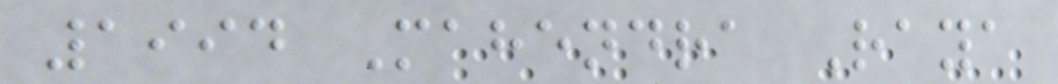1994 Mahendra Raya
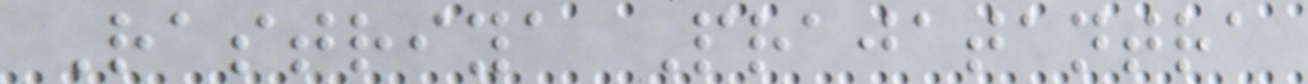Rastriya Prajatantra
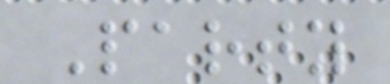Party
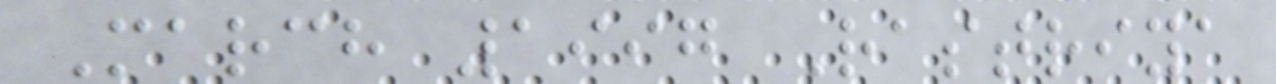March 1997 Rastriya
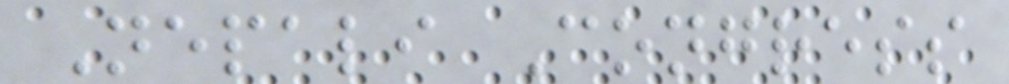Nepali Congress
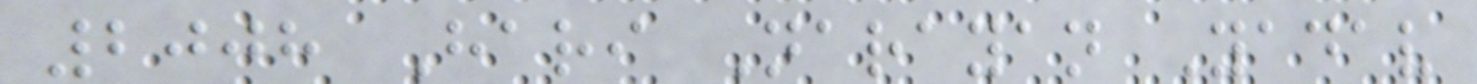2008 Hari Narayan Yadav
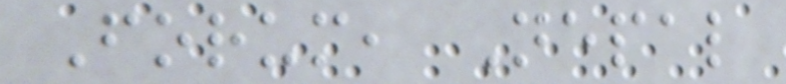Forum, Nepal
